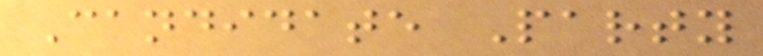Candidate Party
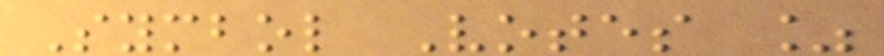Symbol Votes %
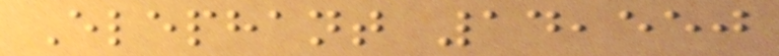Elephant 14,550
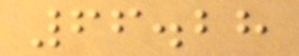66.28
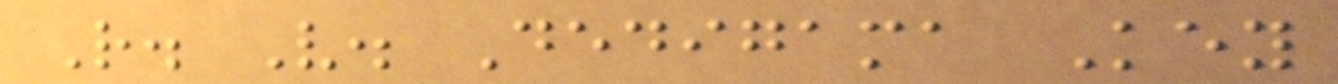R. V. Dedigama Key
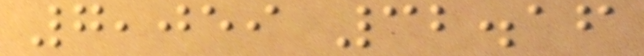7,059 32.16
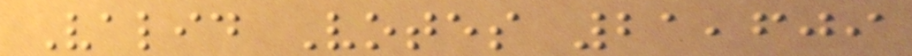Valid Votes 21,609
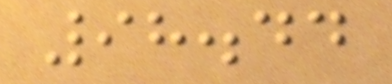98.44
